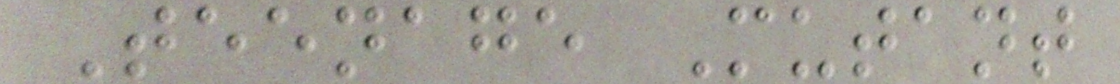Teenage Mutant
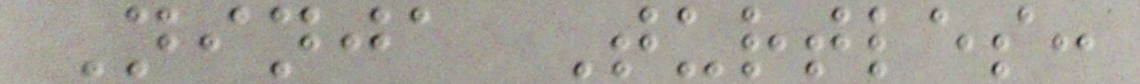Ninja Turtles:
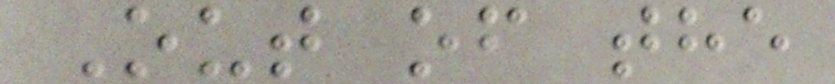Out of the
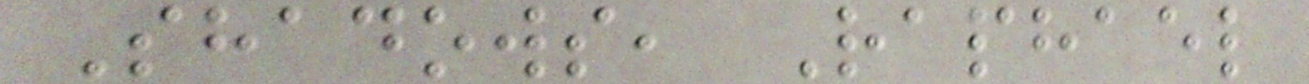Shadows, Raphael
